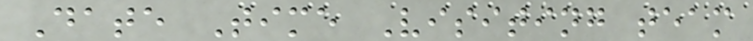Date Time Visiting team
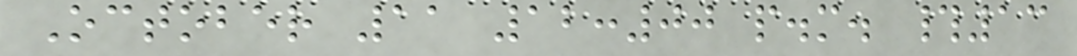October 11 12:00 p.m. #13
